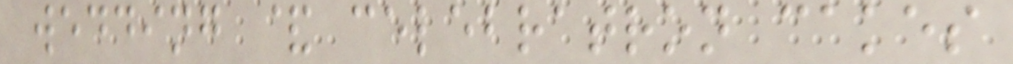wedding & celebratron cakes
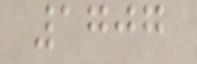1707
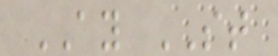AY ST
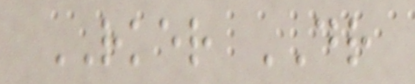RKER DR
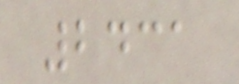2431
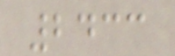2433
